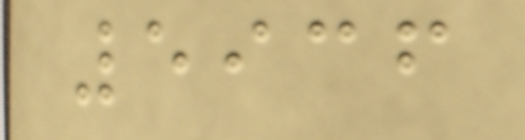5936
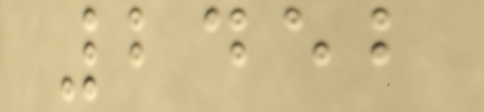2452
